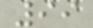99
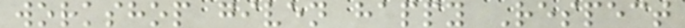workshop given happy Respect
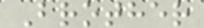Brother
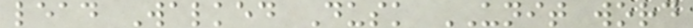lead Walked Dusk UNIT word
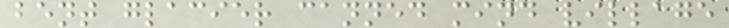bent glacier canned mind village
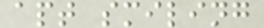apt smiling
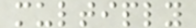multiply
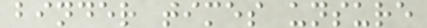binder times unsure
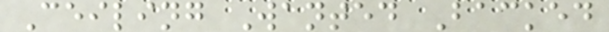Ceiling Wanted Backed
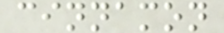cinnamon
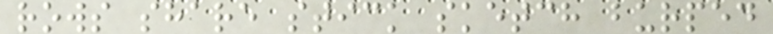rows share stick sketch burped
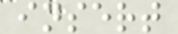insert
